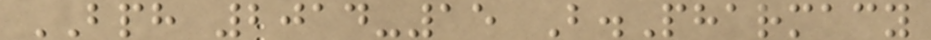BPH 2014-15 B.Pharmacy
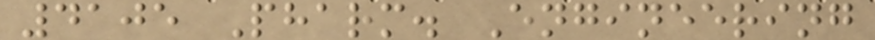4105 Pharm. Engineering
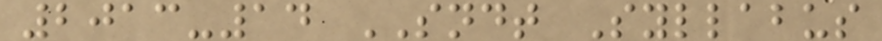2013-14 SNDT Syllabus
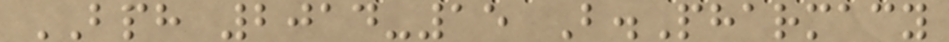BPH 2014-15 B.Pharmacy
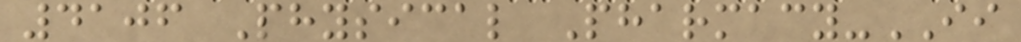4106 Physical Pharmacy-II
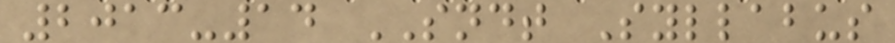2013-14 SNDT Syllabus
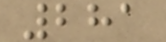281
